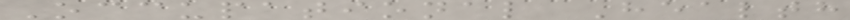Occupational Health
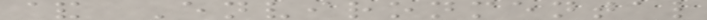& Environmental
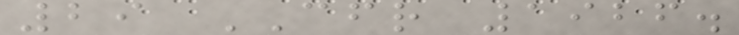29 CFR 1926.
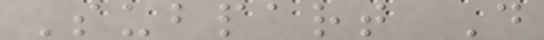Subpart D
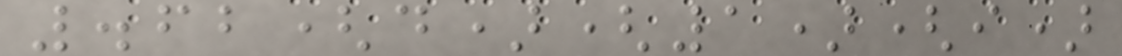.62(d)(1)(i)
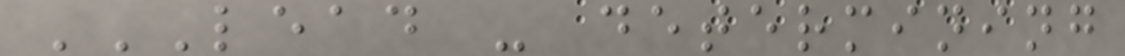LEAD - DETERMINING
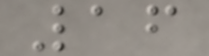16
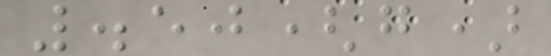.50(g)
